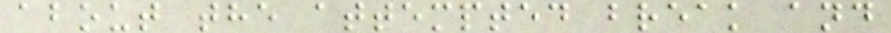about the attempted break and
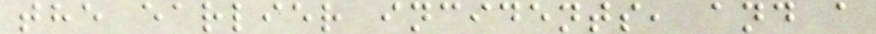the earlier incidents, and a
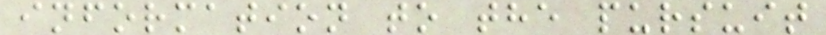information to the pursuit
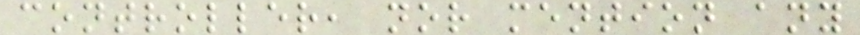controller, nor mention any
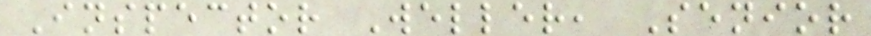Inspector Weller, Senior
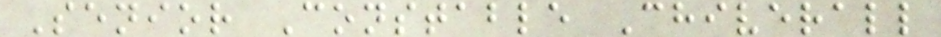Senior Constable Chiverall
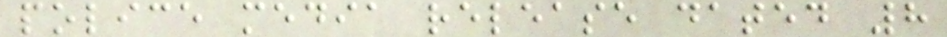police media release dated 8
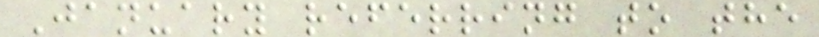January referring to the
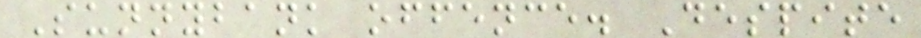Sunnybank offence. Despite
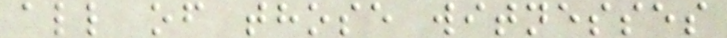all of those witnesses
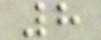8
